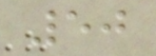50
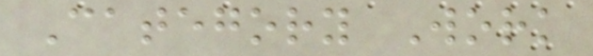Category Work
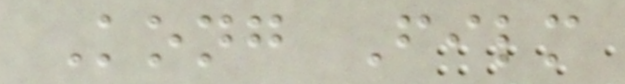Kong Film
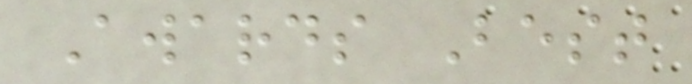Awards Best
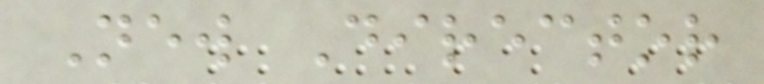New Director
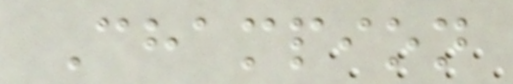Champion
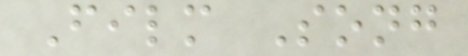Film Song
